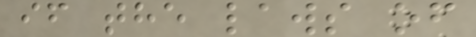if the laws of
